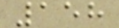158
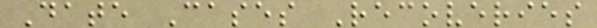Date Cases Recoveries
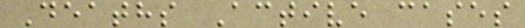Deaths Active cases
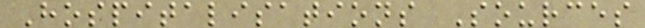Hospitalisations Sources
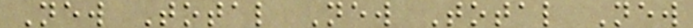New Total New Total New
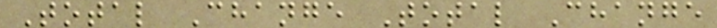Total Change Total Change
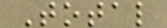Total
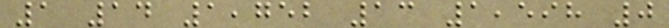1 14 1,752 13 1,598 0
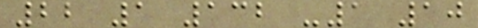22 1 132 -1 10
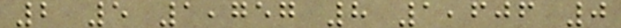2 5 1,757 8 1,606 0
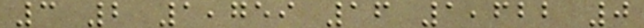3 2 1,759 16 1,622 0
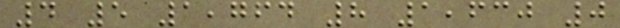4 5 1,764 8 1,630 0
